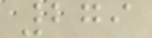279
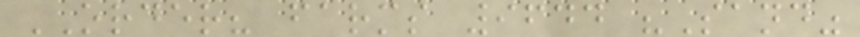ORDER? farms 9644 "Sand"
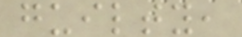guilty,
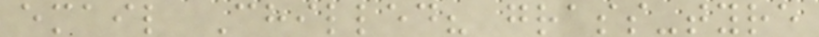email Chilled? grass-tyre
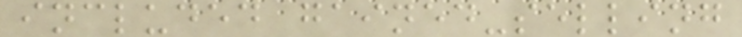included gained-selling
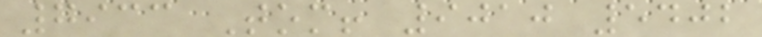7933 Tom! 9010 5402
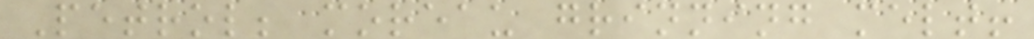Petrol; moreau grinning melt!
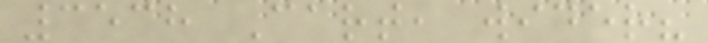3538 Cart, wider?
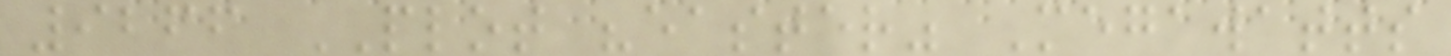9266 PLOT "easter" Megawatts
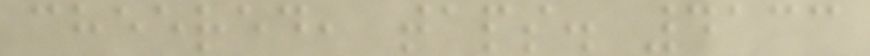cheered, taps. 4133
